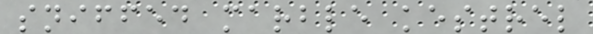sniffed marble kestrel
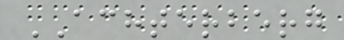ACHTERBERG
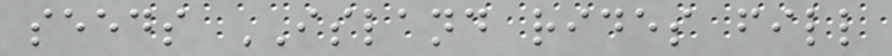seeds ISLAND rides fill
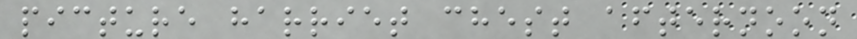picture harriet chest afternoon
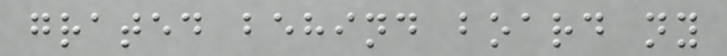grated behind board ny
